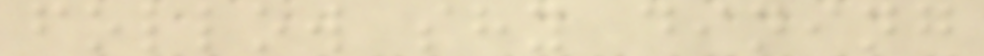follow shy dining
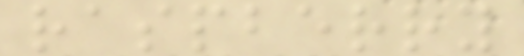raspberry
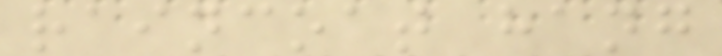raincoat hang
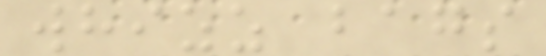whizz bags
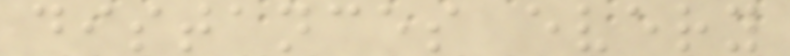distances every
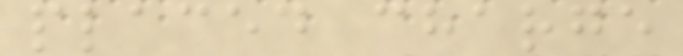placed charge
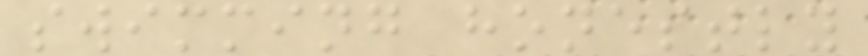swimming honestly
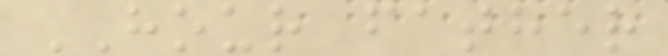HOUR father
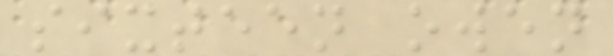sixteen owen
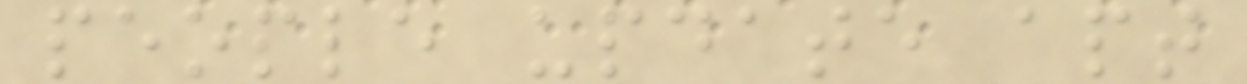people update apt
